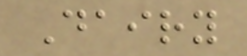Dairy
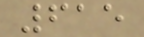615
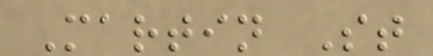Martin St
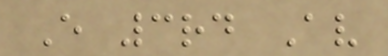E 3rd Av
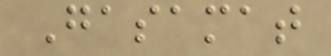Gasamat
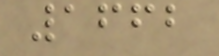1662
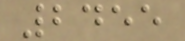2455
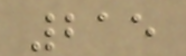215
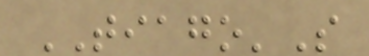TIAGO'S
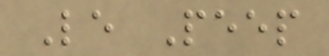Le Peep
